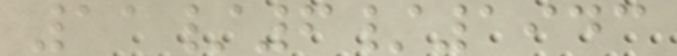11/6/1943
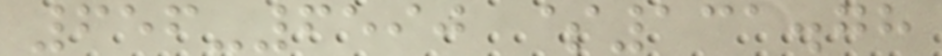656-6590 $131.78
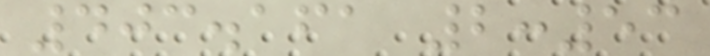403.161 2:53
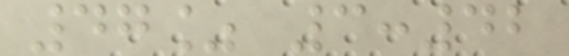47% 3:42
